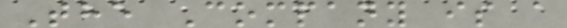The Company is a
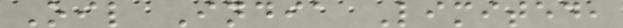Oil India Limited,
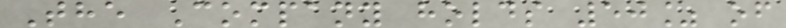The Company holds 50% of
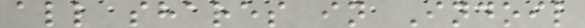all shares in Indoil
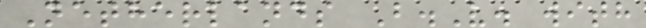Netherlands B.V. with
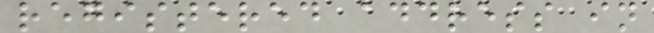registered address in
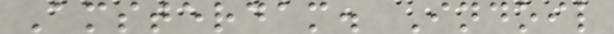Amsterdam. Indoil
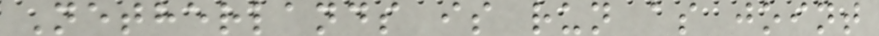Netherlands is run as joint
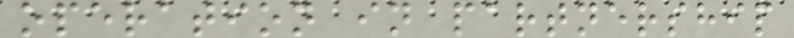operation in partnership
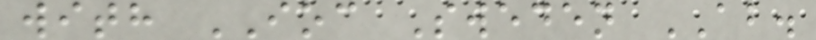with IOC Sweden AB.
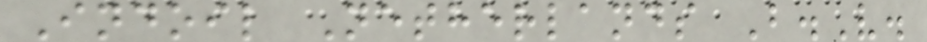Indoil Netherlands B.V.
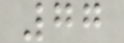77
